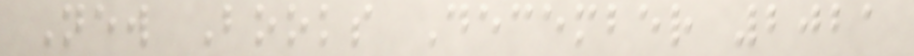New Books December 2021
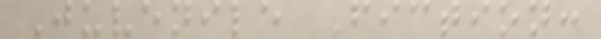Juvenile Fiction:
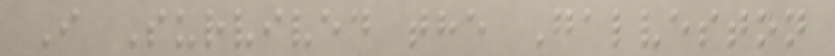I Survived the Galveston
